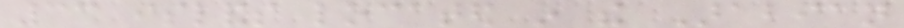33 islands located in the Arabian
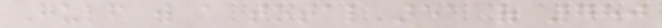Gulf with a total area of 780
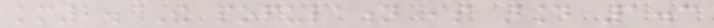km2. The population is around 1.3
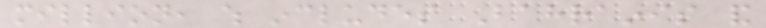million, which includes Bahrainis and
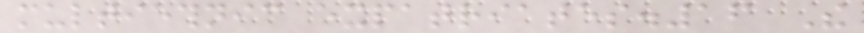multiethnic expatriates.16 The
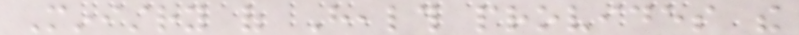Ministry of Health provides the
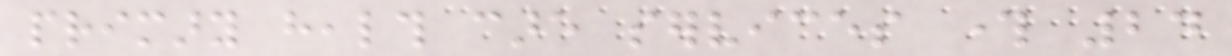primary health care services through 24
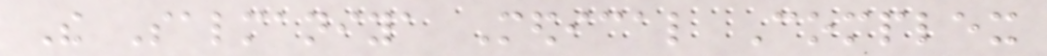The Salmaniya Medical Complex
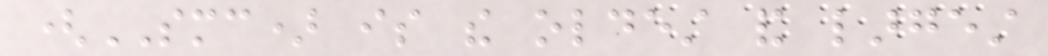(SMC) is the oldest and largest
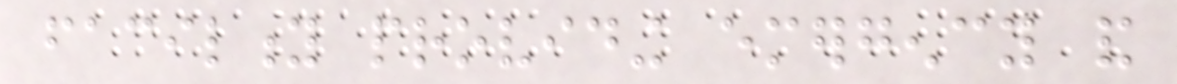facility providing emergency and
